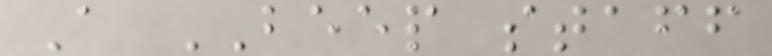A BEEP staff
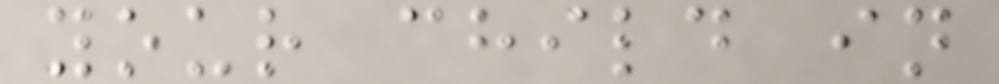your child in
